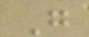G
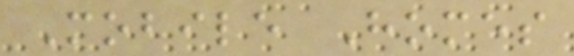Mobile Homes
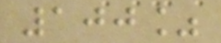100%
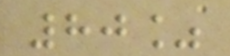80%
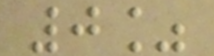0%
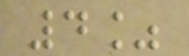4%
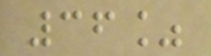36%
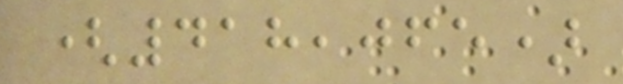(418,065)
